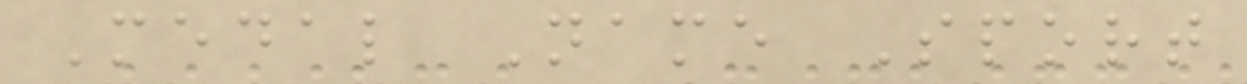Medal Name Sport
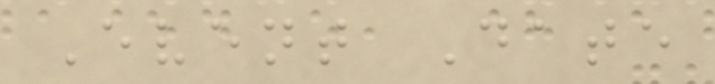Event Date
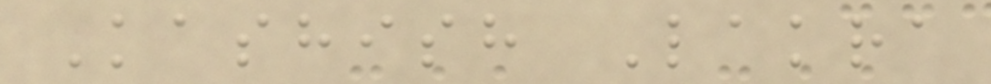Kashish Lakra
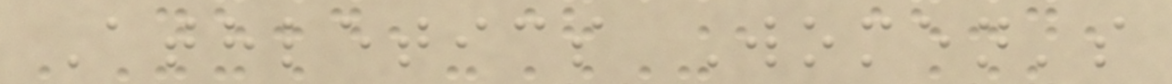Athletics Women's
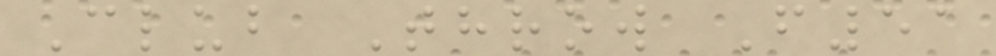Club Throw F51
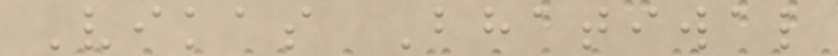Vikas Bhatiwal
